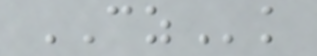CZk
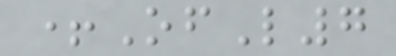+OfL7
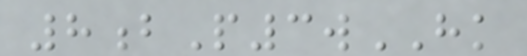8bP3wHK
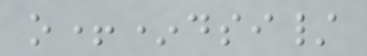o+*dsi/
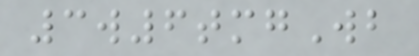3w6tmgWb
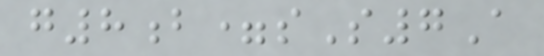g8b=sS7A
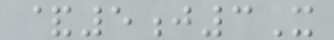&5j3X
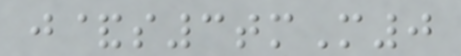j&s3tmM0
